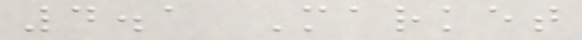4.1 Market
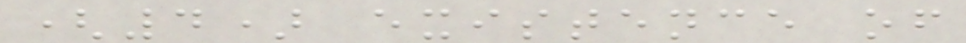(4) existence of
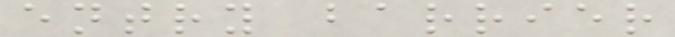entry barrier
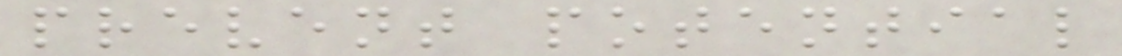prevent potential
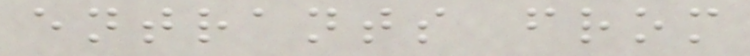entrants from
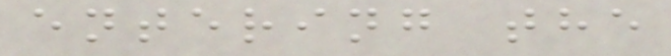entering the
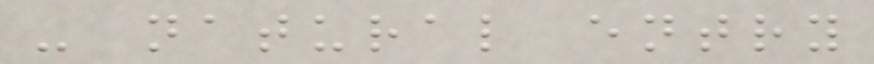- natural entry
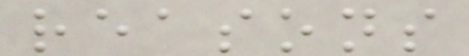reasons
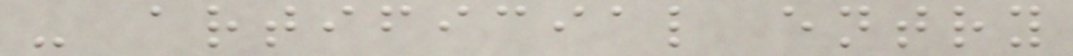- artificial entry
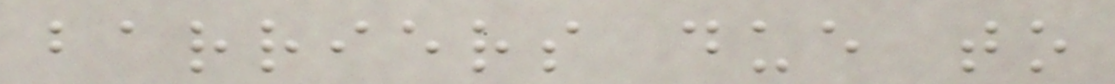barriers due to
